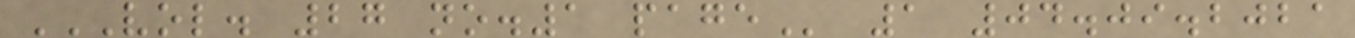VOL. 27 NO.1 PAGE 1 04.09.2021
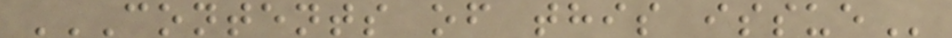CONTENTS OF THIS ISSUE
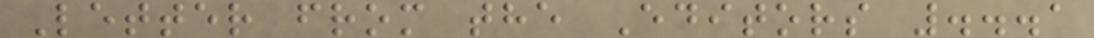Letter from the Editors ...1
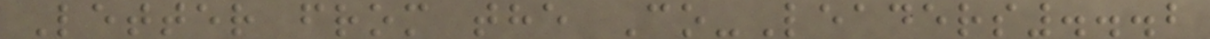Letter from the Co-Leaders...2
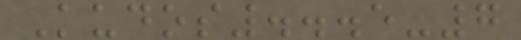Kudos...5-7
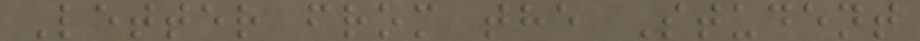Letter from the Student
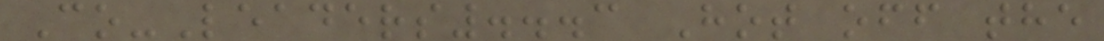Co-Leaders...3 Hot off the
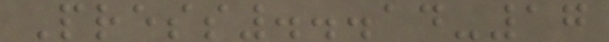Press...14-17
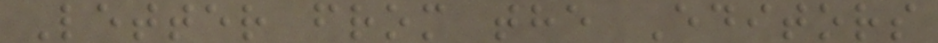Letter from the Editors
